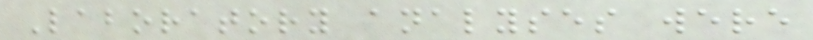Laboratory analyses were
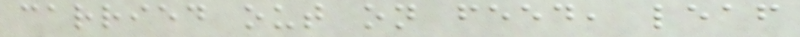carried out on feed, leaf
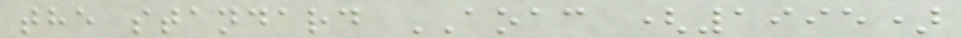the standard AOAC (1995)
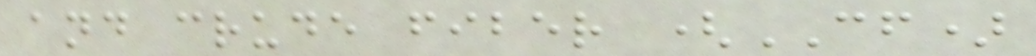and crude fiber (CF)
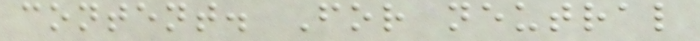content. For neutral
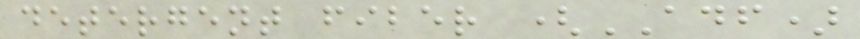detergent fiber (ADF)
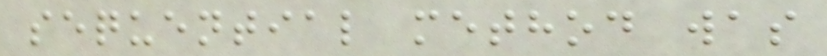sequential method was
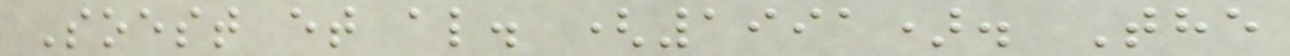Soest et al. (1991). The
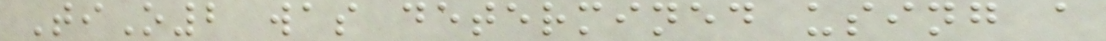TiO2 was determined using a
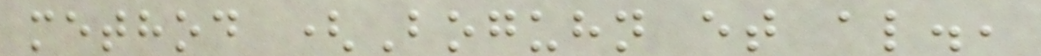method (Boguhn et al.,
